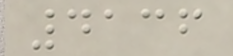4136
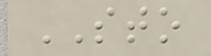STO
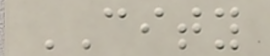CITY
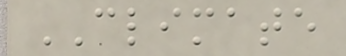CLIMATE
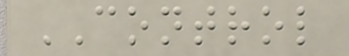CONTROL
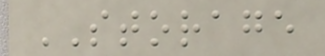STORAGE
